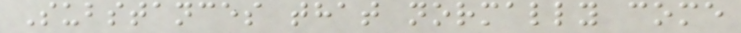Substances that normally come
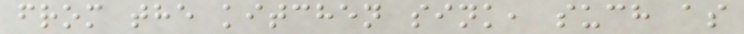from the kitchen sink, such as
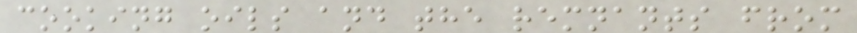cooking oils and the remnants from
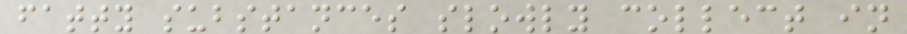fatty substances slowly collect in
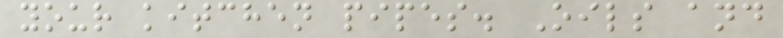your kitchen pipes. Oils and
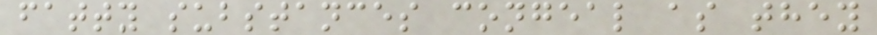fatty substances congeal as they
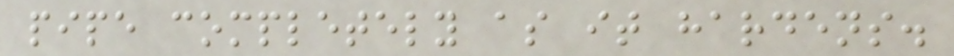pipe completely as it hardens.
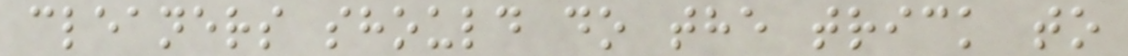cleaners should do the trick to
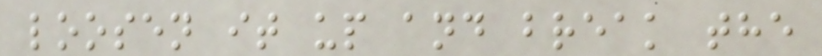loosen it up and break the
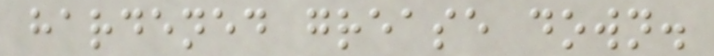hardened grease down.
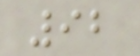92
